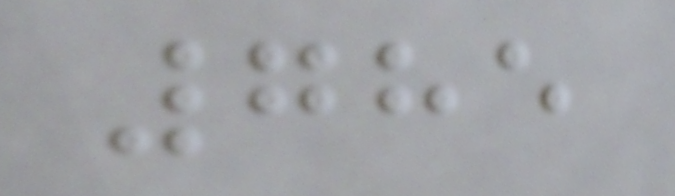785
